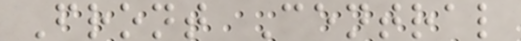Front Central
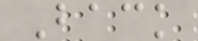Back
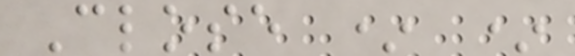Close * *
